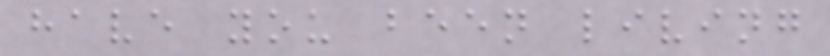have you been living
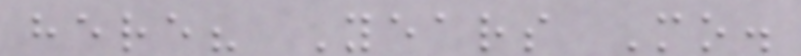here? Years Mo.
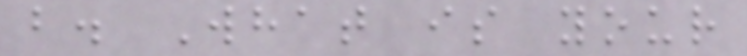b. What is your
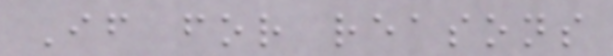If for reasons
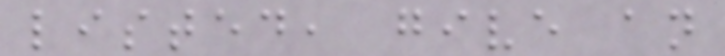listed, give an
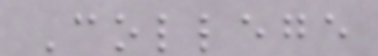College
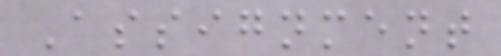Assignment
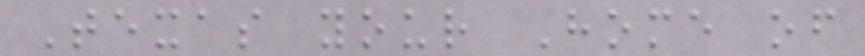Texas your Home of
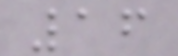16
